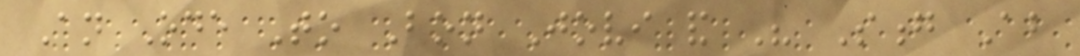An Ode To Bon Jovi and His Song About
